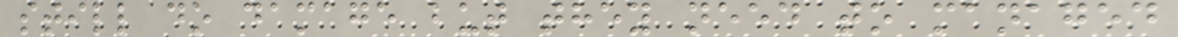still do damage but they need to managed
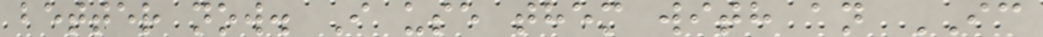better now. I use them with an IC
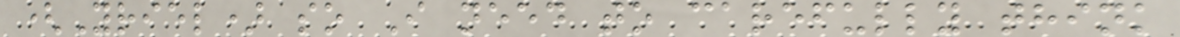(Yriel) so I need to carefully think
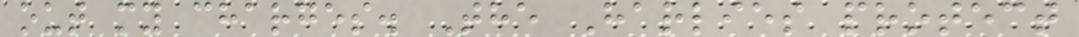out my charges. The Harlies protect
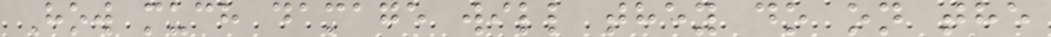How much damage will they do on the
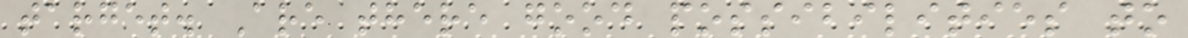target. Are there good possibilities to
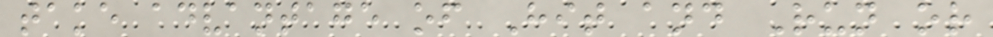take advantage of Hit and Run or
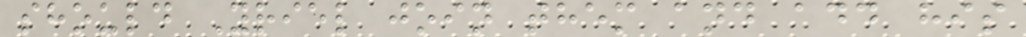should Yriel join them and add his
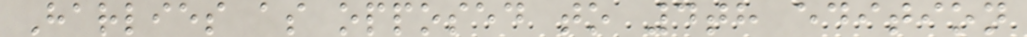Harlies as opposed to 4th edition
